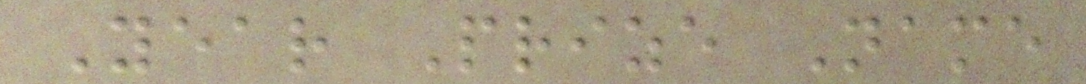Year Prize Name
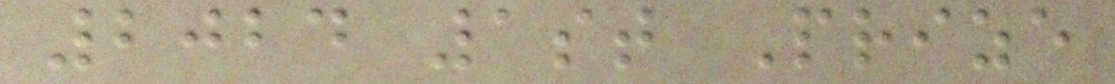2024 1st Prize
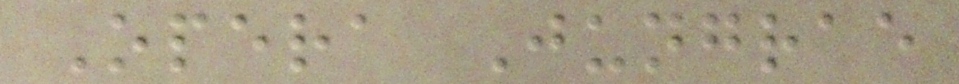Opera Jungrae
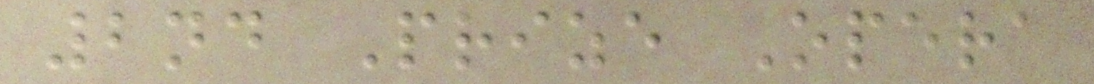2nd Prize Opera
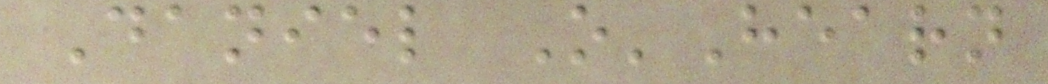Daniel O'Hearn
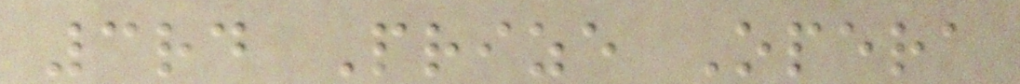3rd Prize Opera
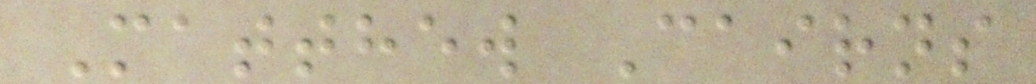Matthew Cairns
